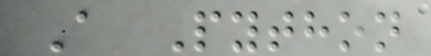A Python
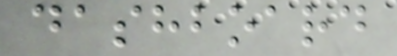dashboard
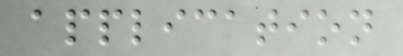application
